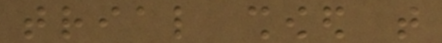trial showed that
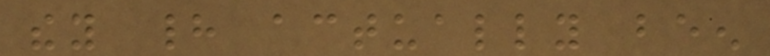they had actually been
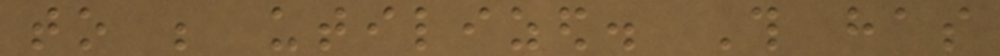to be utilized. This has
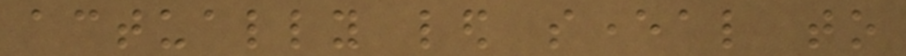actually led several to
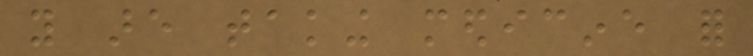you are taking medicine for
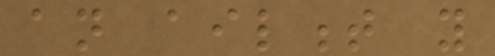an ailment you
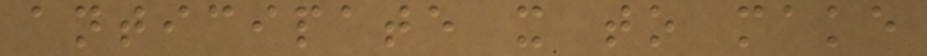anticipate it to make
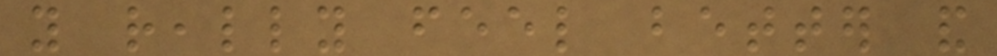you really feel better and
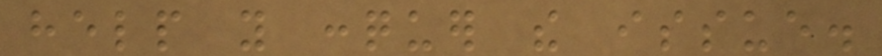help you conquer the issue.
